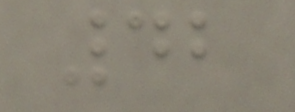42
